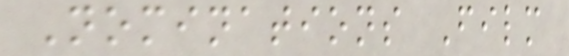Nominations Film
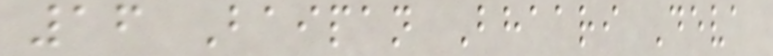16 Baipan Bhaari Deva
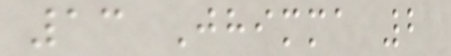13 Jhimma 2
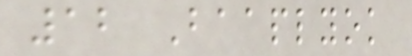12 Baaplyok
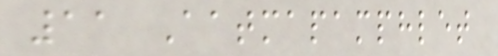11 Aatmapamphlet
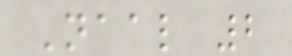Naal 2
